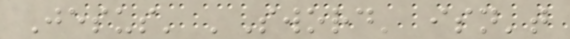Jesus' 'Sword' isn't
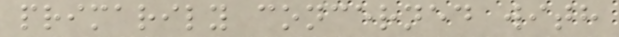primarily concerned with
